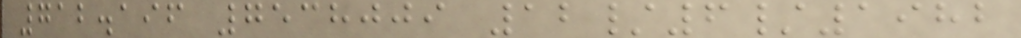712.196 7538009 12/6/1982
